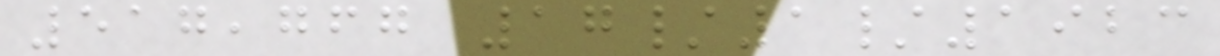517,767 17/1/1923
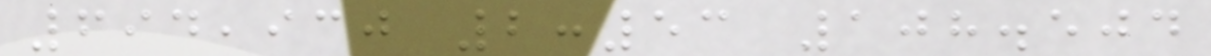694,930 2:53 108.504
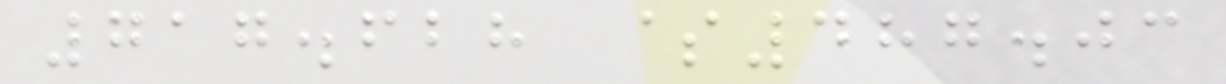717.628 $487.03
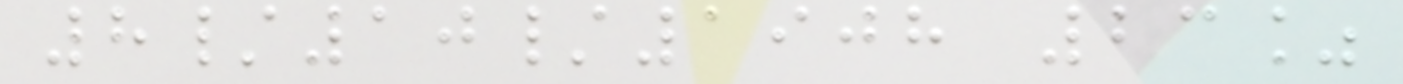8/10/1908 23%
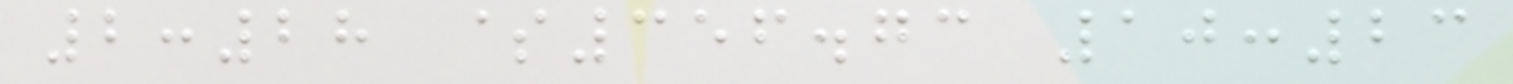2:28 $356.73 10:23
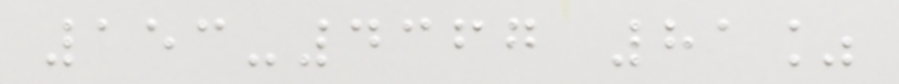153-4367 81%
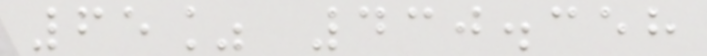65% 430.358
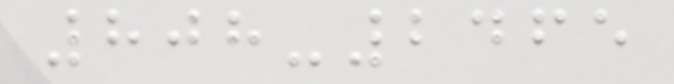808-2465
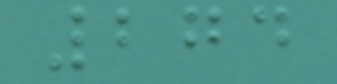274
